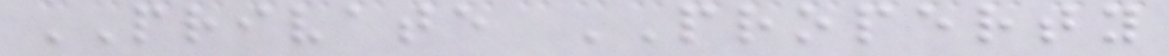PRIVATE PROPERTY
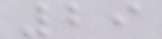29
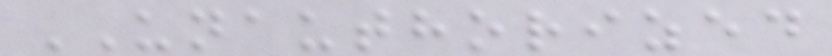UNAUTHORIZED
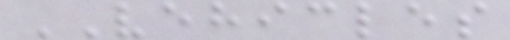VEHICLES
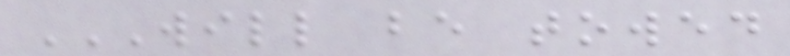WILL BE TOWED
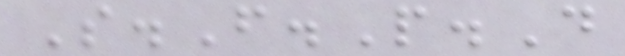S.F.P.D
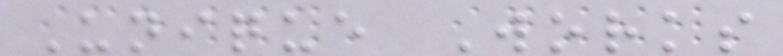Unique Works
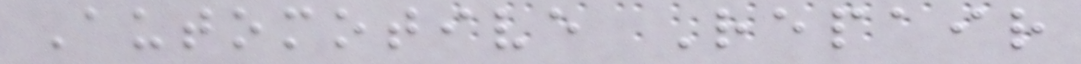Automotive Repair
